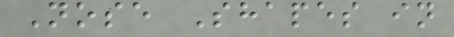Nose Shapes in
